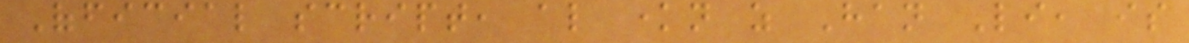Official script, also known as Han Li, is
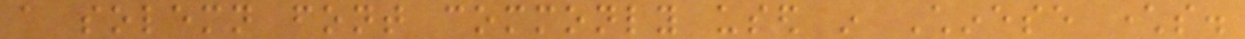a solemn font commonly used in Chinese characters.
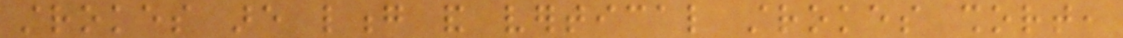strokes are long and vertical strokes short,
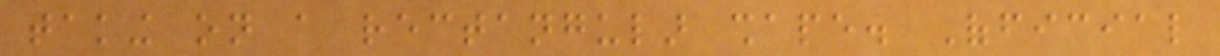taking on a rectangular shape. Official
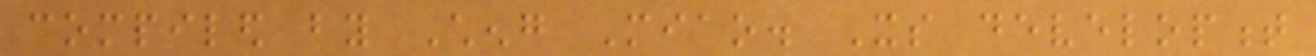compiled by Cheng Miao. Its development
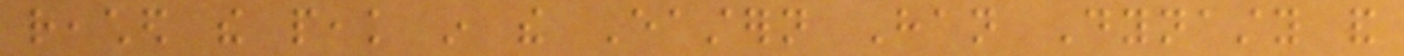reached the peak in the Eastern Han Dynasty and
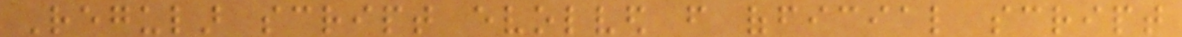Regular script evolved from official script
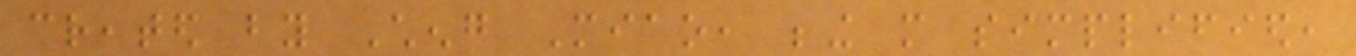created by Cheng Miao, being more simplified,
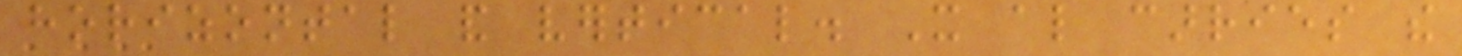horizontal and vertical. It also carries the
